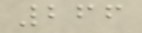266
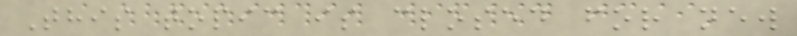This topic is closed for new
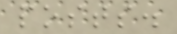posts.
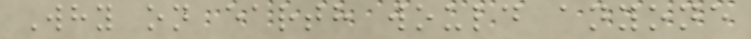Why on earth would anyone
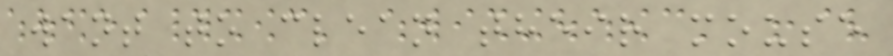want to clean their mouse
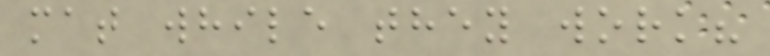mat while they work?
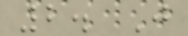2. J
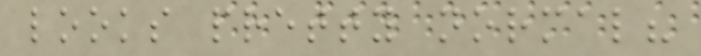looks pretty normal?
